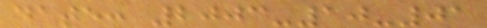date: 2003-10-01
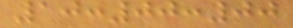10:00:00
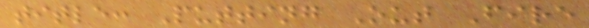title: Putting Out Fire
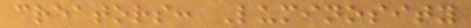creators: Luminosity
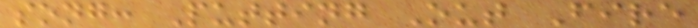song: Putting Out Fire
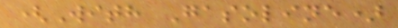(With Gasoline)
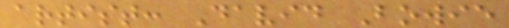artist: David Bowie
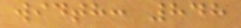width: 848
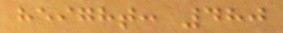height: 480
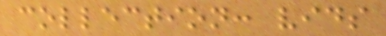collection: vids
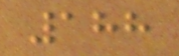188
